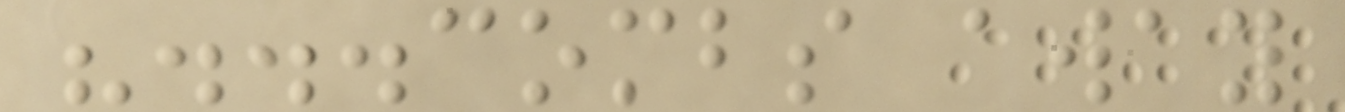"...combs away
